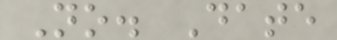No. Date
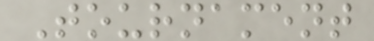Tournament
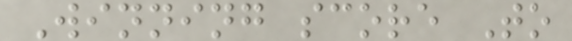Winning score To
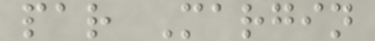par Margin
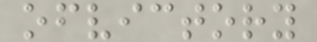ofvictory
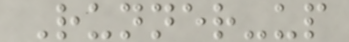Runner-up
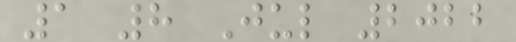1 8 Jul 2022
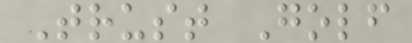Trust Golf
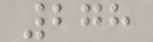278
